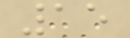15
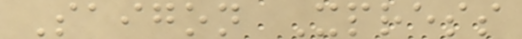Saigon Xpress
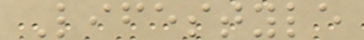Lifestyle
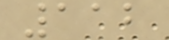112
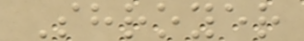Shroyer
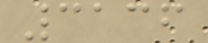3136
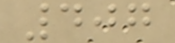407
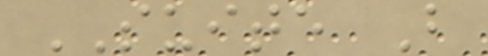SUITE B
